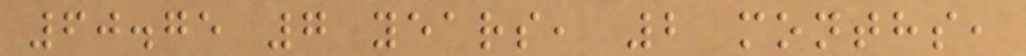60.75 7 years, 2 months,
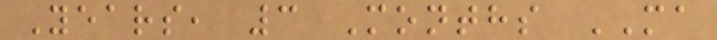Years, 3 Months MA
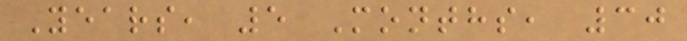Years, 5 Months, 30
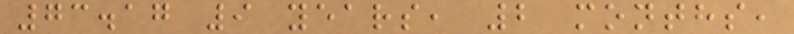73.17 9 years, 2 months,
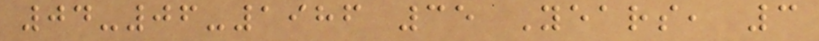04-06-1986 35 Years, 3
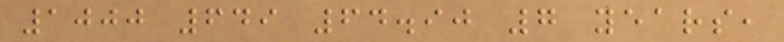1000 649 64.90 7 years,
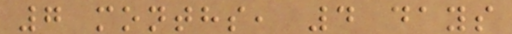7 months, 4 days
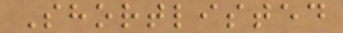Shortlisted
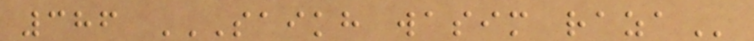386 SAIKH WASIM RAZA
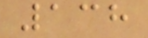138
